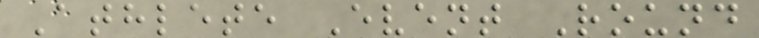Athlete Event Round
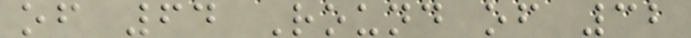of 64 Round of 32
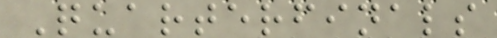Quarterfinals
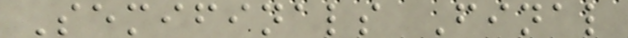Semifinals Final
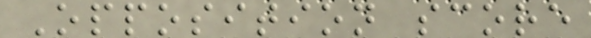Opposition score
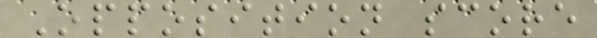Opposition score
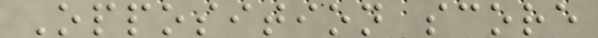Opposition score
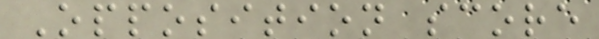Opposition score
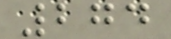274
